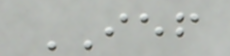IEF
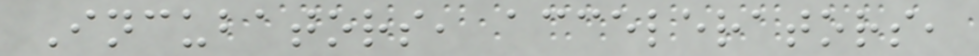Incubators, accelerators,
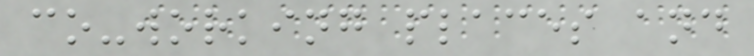co-working places and
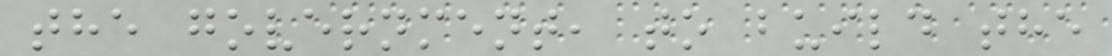the government, to build the
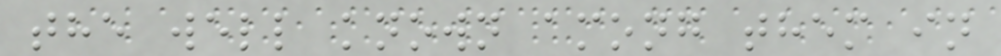the well known among them in
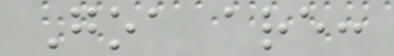Goa are:
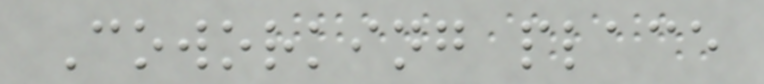Coworking place
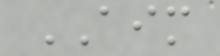AIM
